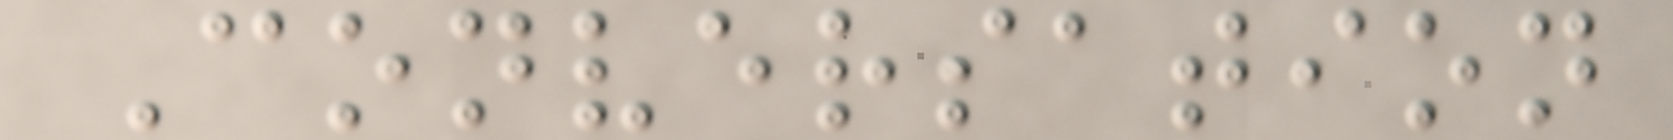Conversation
